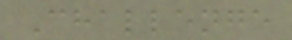Challenge
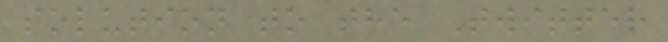solution to the Twitter
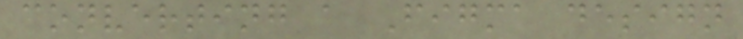converting a Figma design
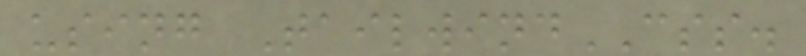using TailwindCSS.
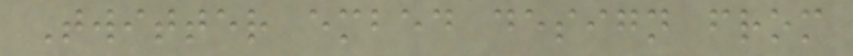Twitter embed design from
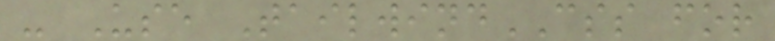- Use TailwindCSS for
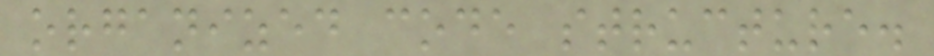organized code structure.
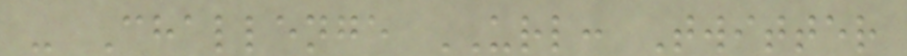- Challenge URL: Twitter
